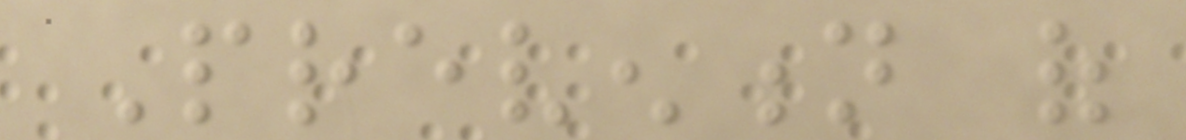Prevention of
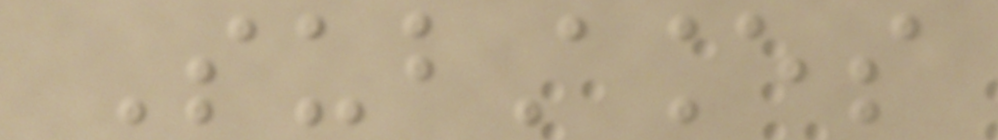Substances
